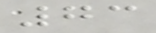73
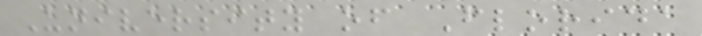University of Florida
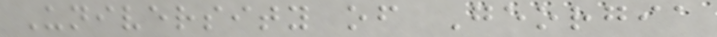University of Georgia
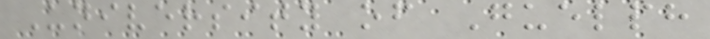University of Guelph
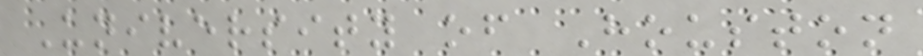University of Houston
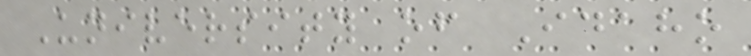University of Idaho
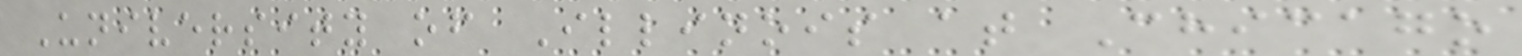University of Illinois at Chicago
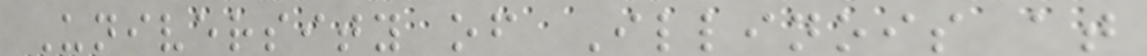University of Illinois at
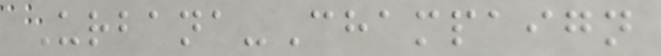Urbana-Champaign
